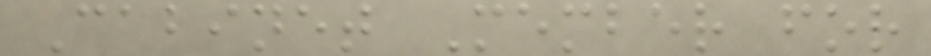Cabinet Member for
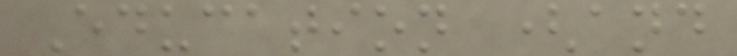Education (and
